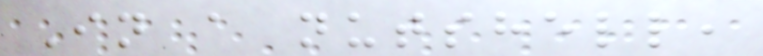In a nutshell,
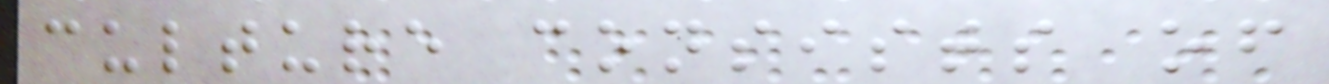culture consists of
